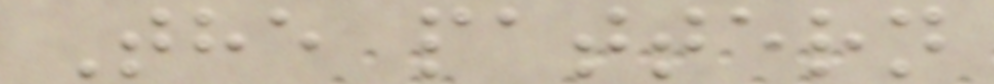The pattern
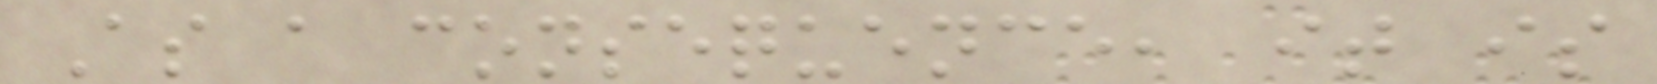As a consequence, it is
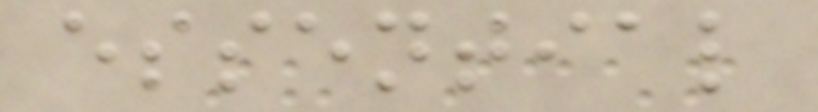essential
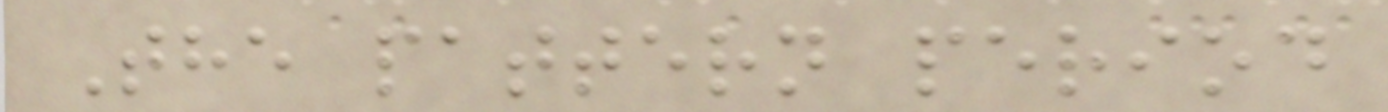The pattern period
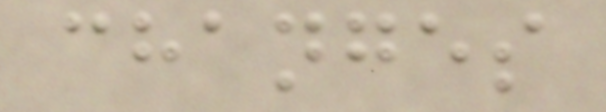changes
